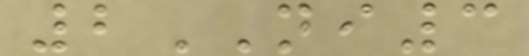2NI3
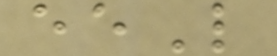eeL
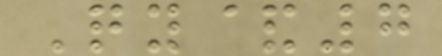Qy&7
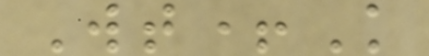Wt+K
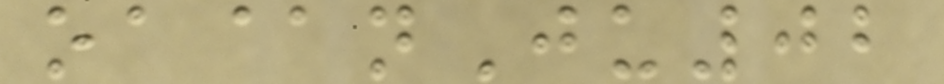oa@nJu02
